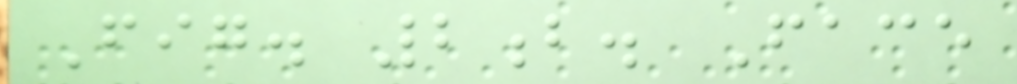Fig. 2b. Face
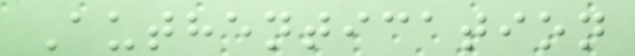Authentication
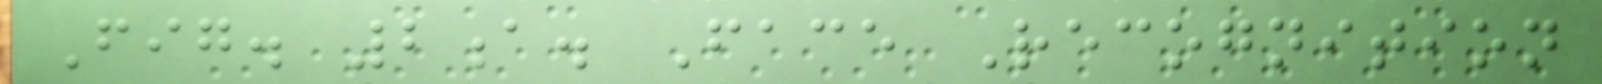Fig. 2a. Face Recognition
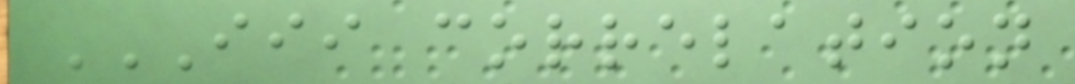III CORRELATION
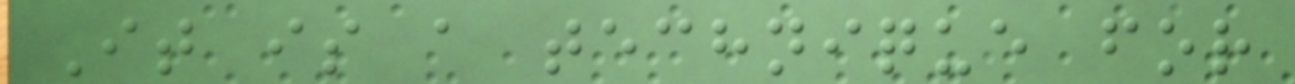It is a technique for
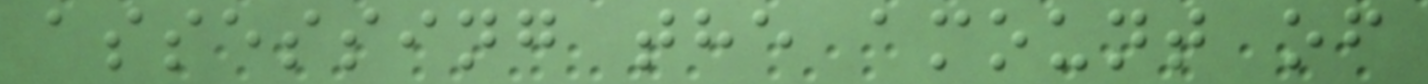assessing the amount of
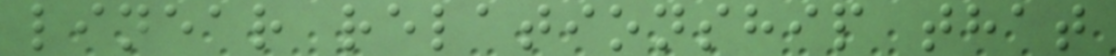linear relationship that
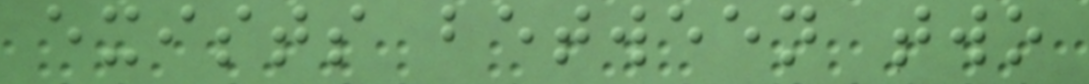exists between two
